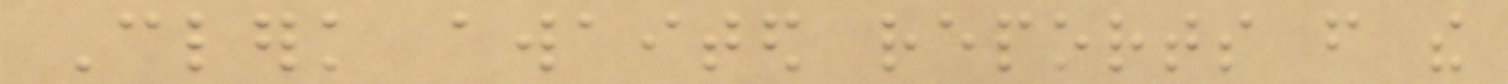Clerk awaited reports from the
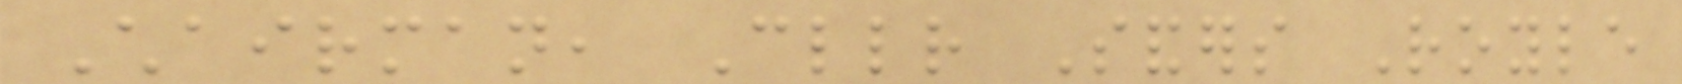Chairman, Cllr Sanders Royle
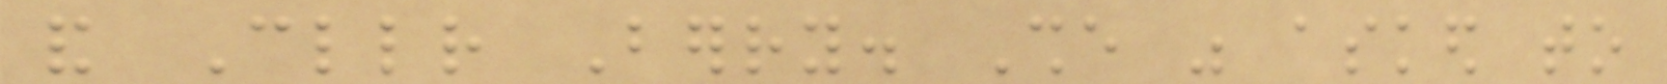and Cllr Berry. She was asked to
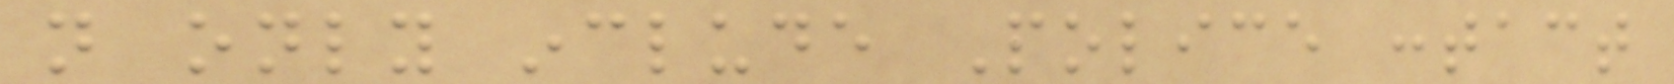not only include Police contact
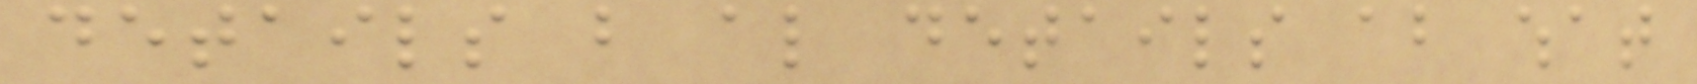details but also details about what
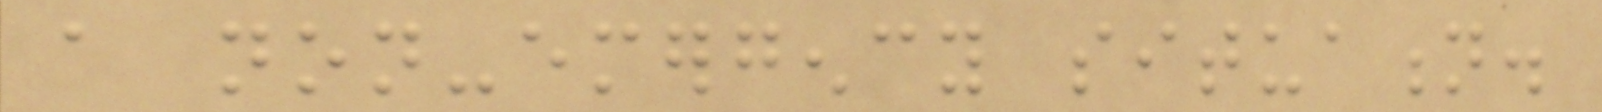a non-emergency situation.
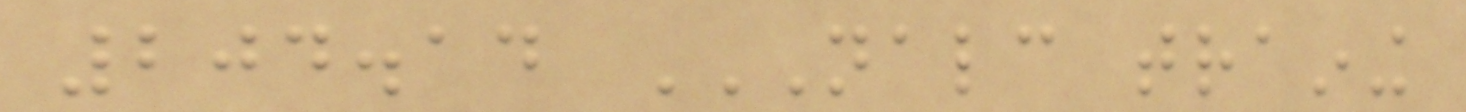204.14 NALC TRAINING
